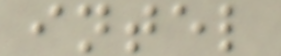intel
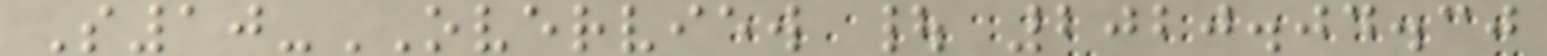S10-OVERVIEW | 2020.04.30
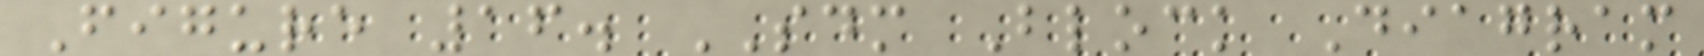Figure 16. SDM Block Diagram
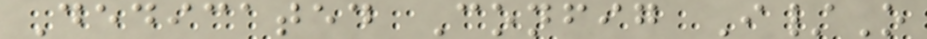Dedicated Config I/O
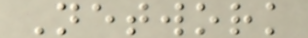Network
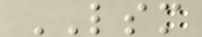LSM
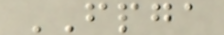FPGA
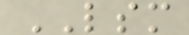LSM
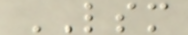LSM
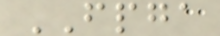FPGA
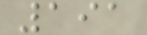191
